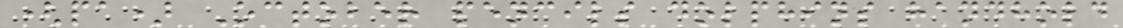(pa) October pencils dolphins handhold
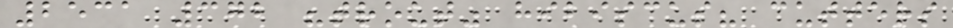2531 372 "trout" hibiscus? cutters
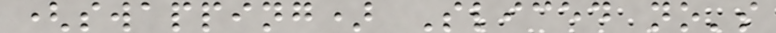(swapping) Sliced no's
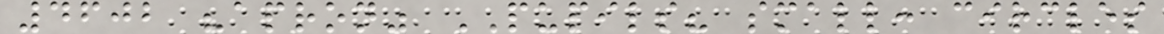4602 "apron" PUPILS? small: circles
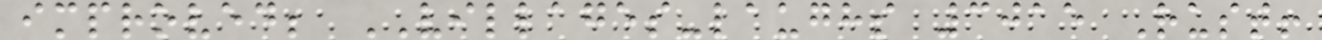improved; VILLAGES-laughs 3015 Rust!
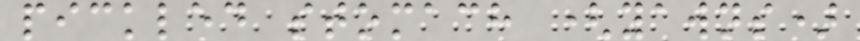pickled stomach (yawns)
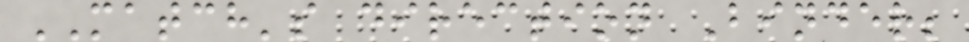MATCH's direction Binder;
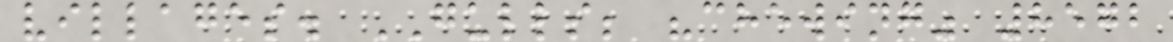villages. GULLS; "chewing" 8572
